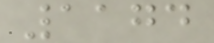1174
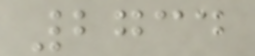2734
